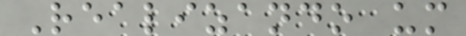Realizando um
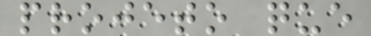projeto que
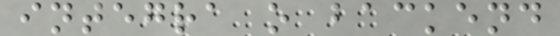integra o backend
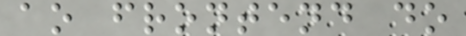ao frontend do
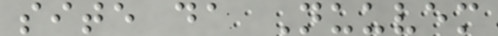site da Nuuvem
